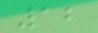12
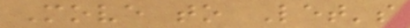Move to Let's
